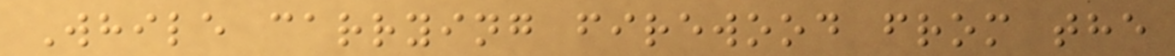While carrying firewood from the
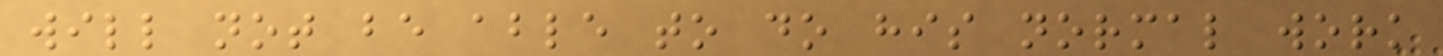will not be able to do his normal work
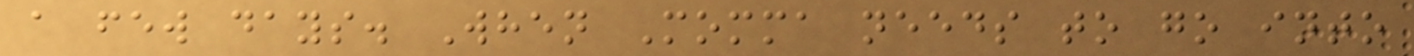a few days. When Momma needs to go into
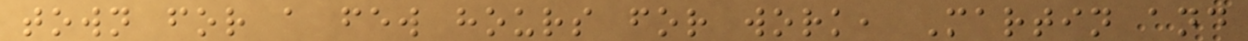town for a few hours for work, Martin and
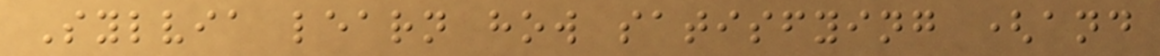Sylvia learn how satisfying (and
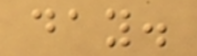day.
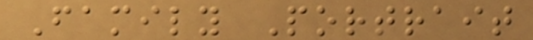Family Portrait
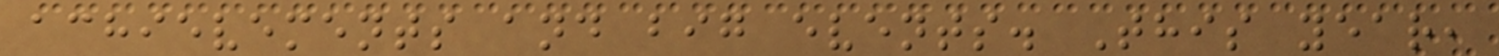achievements and big events. This year,
